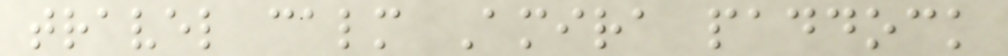travel calm Amira paddock
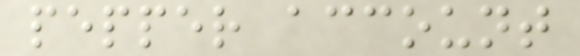pepper account
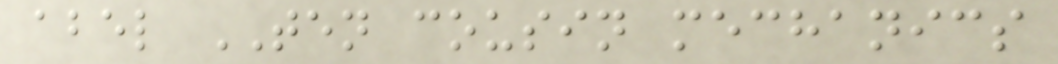abel TEN cousin mechanics
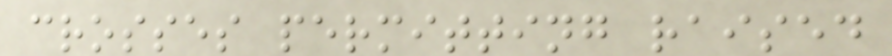crosses permitting raised
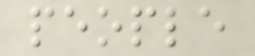people
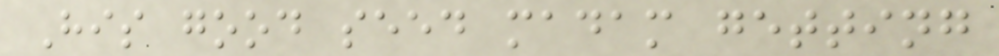His good seed madam getting
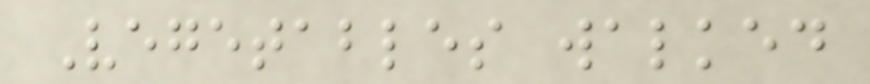Vegetables walked
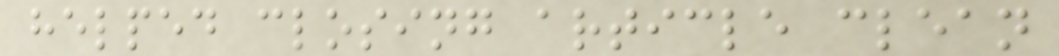helped closing article clean
